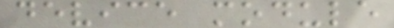device module
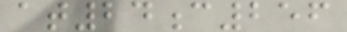at24c256
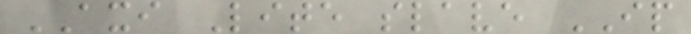AXI Lite slave IP
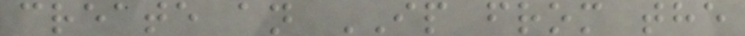create an IP from the
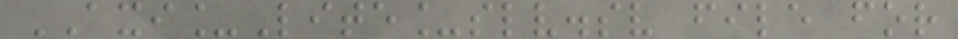AXI_Lite_slv.sv file for
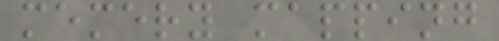memery mapping
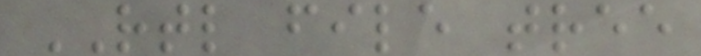RTL file tree
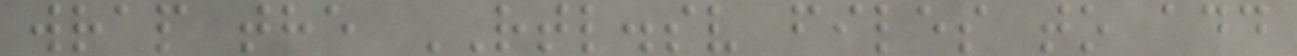wrap the RTL.sv files to add
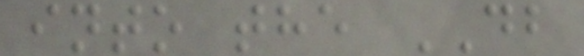into the DB
